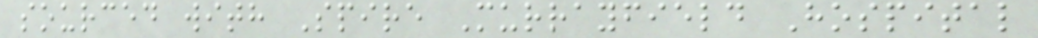sourced with Spire Murrayfield Hospital
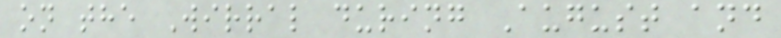on the Wirral during August and
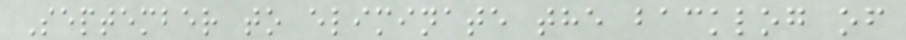September to eliminate the backlog of
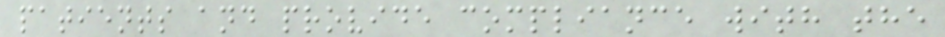patients and provide compliance with the
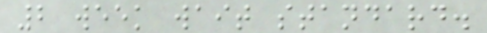2 week wait standard.
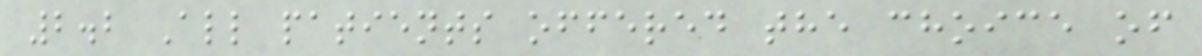2.2 All patients offered the choice of
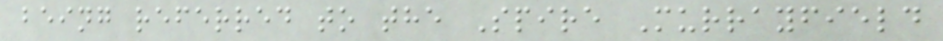being referred to the Spire Murrayfield
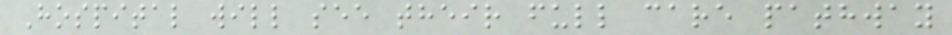Hospital will see their full care pathway
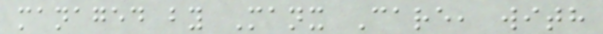managed by Manx Care, with
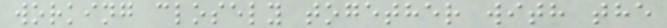working closely together with the
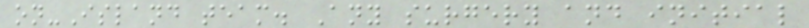on-Island team. Any surgery and initial
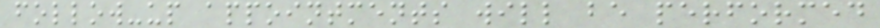follow-up appointments will be performed
